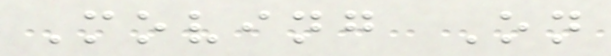Moving On
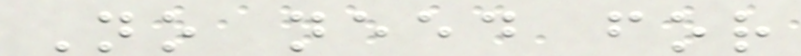No need for
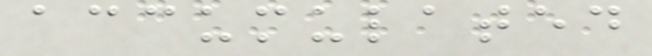accumulated
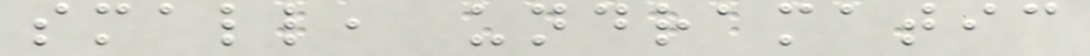small, undramatic
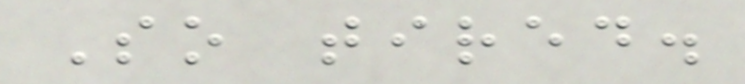So tired.
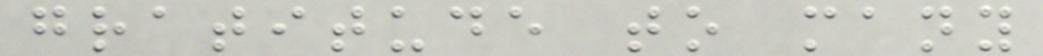gratitude to many
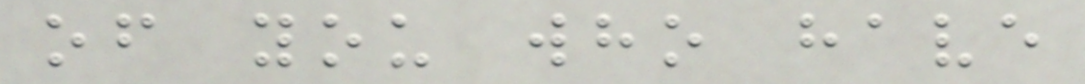of you who have
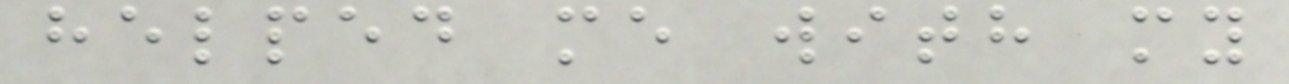helped me with my
